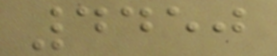4450
